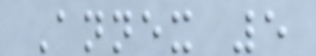Annex 5
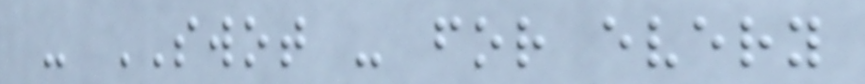- SWOT - for every
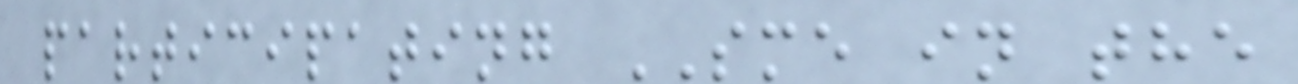participating SME in the
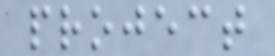project
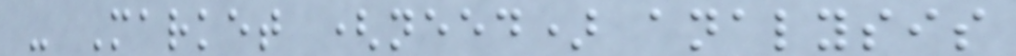- Market (need) analysis
